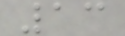13
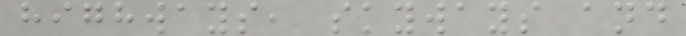highways, skyways and
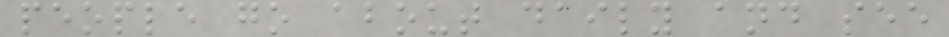people go about daily and see
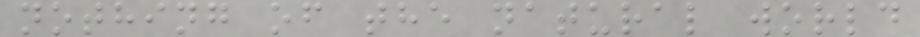nothing of the natural world
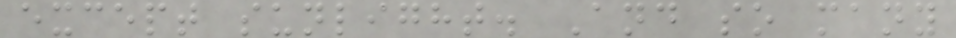except sunlight. And so many
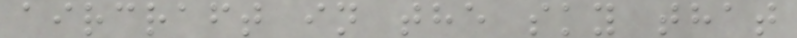aircraft in the sky that
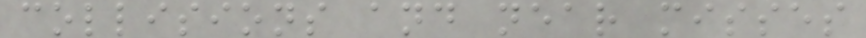collisions and near misses
